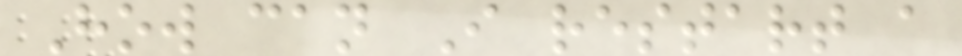How can I restart a
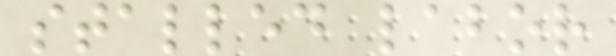stalled labor
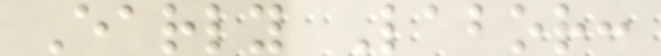Early Labor:
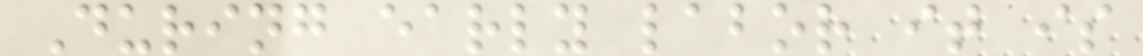During early labor it is
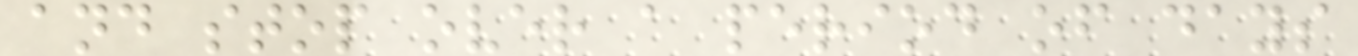and stop over a period of days
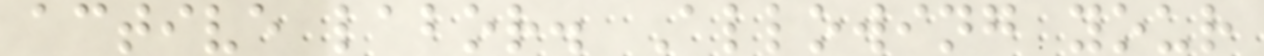active labor. Allowing your
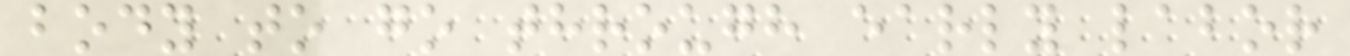body to go through early labor
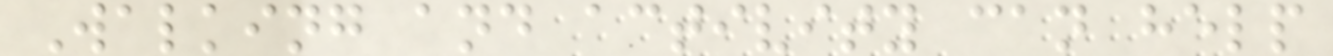Walking and activity can help
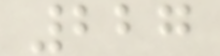227
